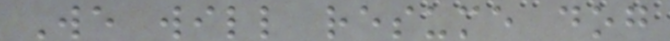We will resume dog
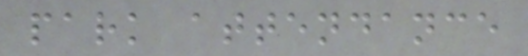park attendance
